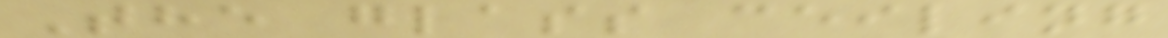The glass ceiling
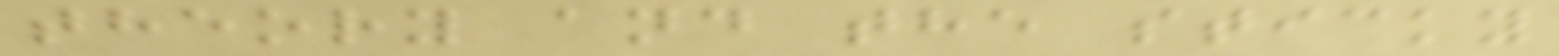theory and the sticky
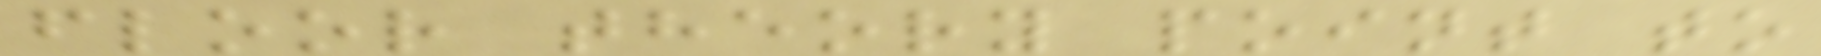floor theory point to
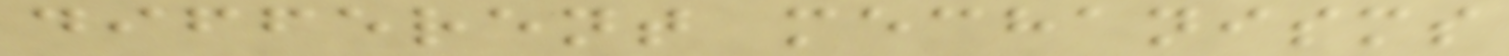different mechanisms
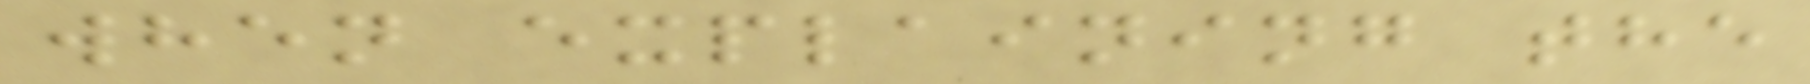when explaining the
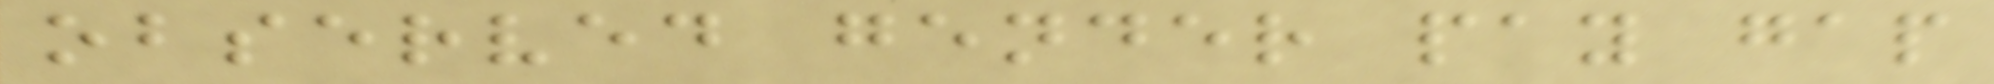observed gender pay gap
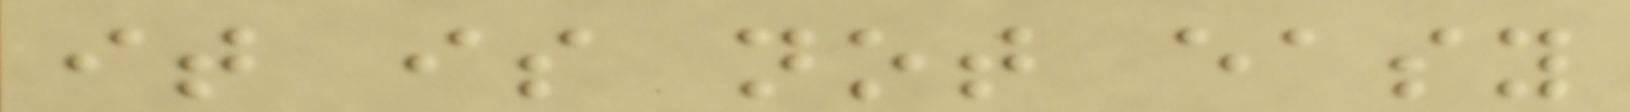it is not easy
